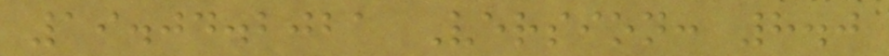19.04.2021 Version: 8.0
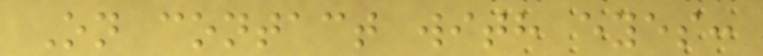On contact with eyes:
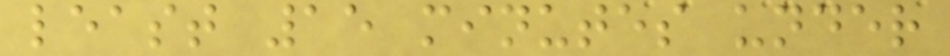least 15 minutes under
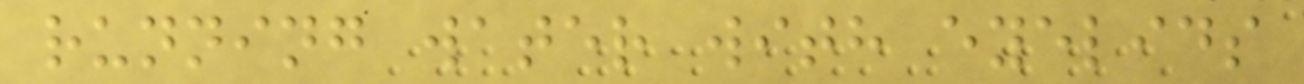running water with eyelids
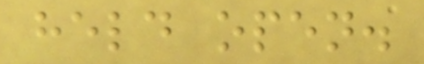held open.
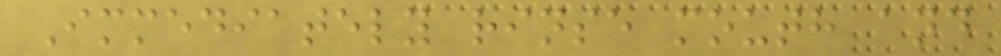Immediately rinse mouth and
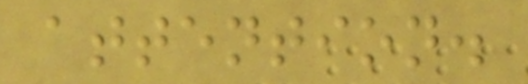attention.
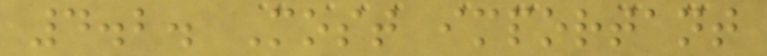4.2. Most important
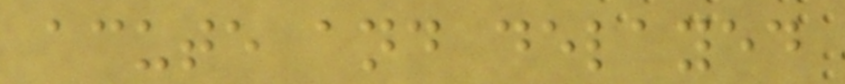acute and delayed
